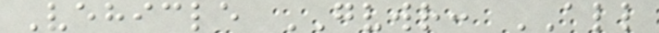Vehicle GVWR: ALL
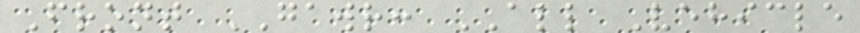Front GAWR: ALL Vehicle
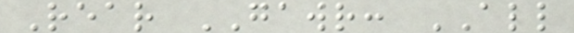Rear GAWR: ALL
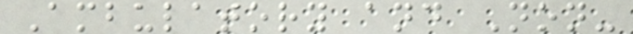Ambulatory and Non-
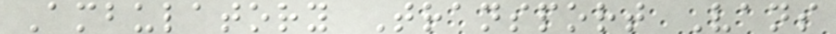Ambulatory Transport Vans
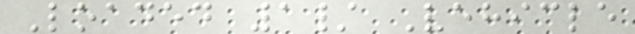Loaded 1/ Vehicle
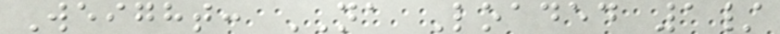Weight: NA Loaded 1/
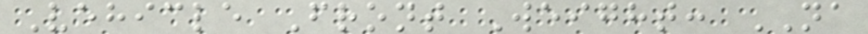Vehicle Front Weight: NA
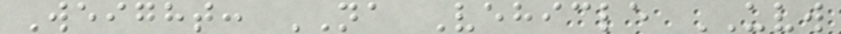Weight: NA Vehicle UVW
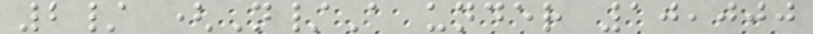2/ (N/A under 10,000
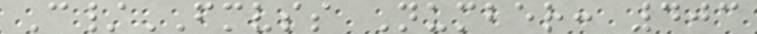C/FMVSS Number: 403
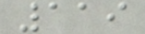119
